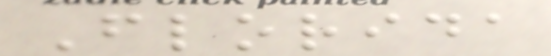Florida
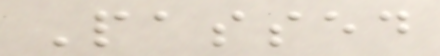Passed
